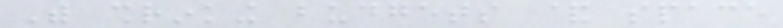With shrinking budgets & space
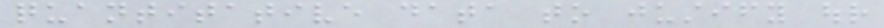quantitative data to justify our
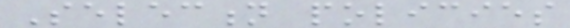Selection policies
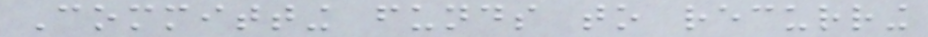Committing funds to recurring
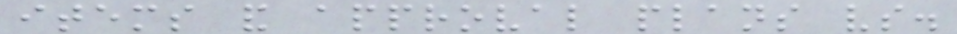items and approval plans vs.
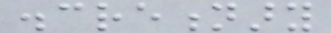discretionary
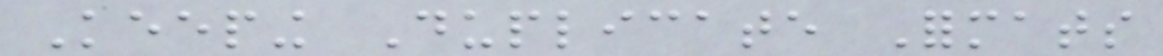Keeping Duplicate Formats
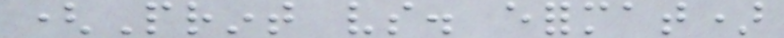(Print vs. eformat)
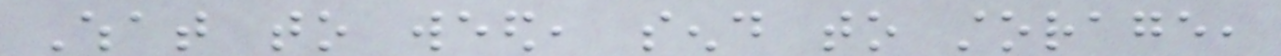What to weed, send to storage,
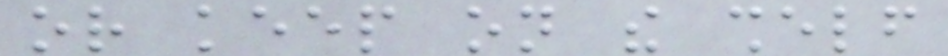or keep on the shelf
